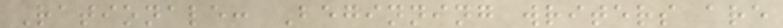Rationale: Beginning writers are
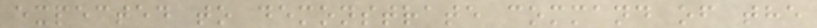expected to demonstrate command of the
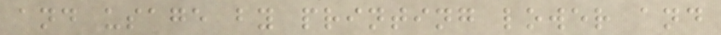and usage by printing lower and
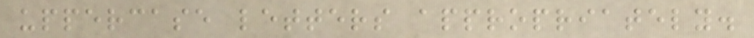uppercase letters appropriately.
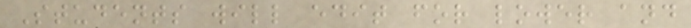Students will edit for lower and
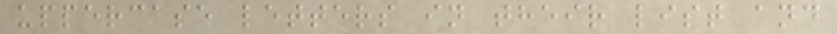uppercase letters in their list and
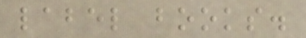label books.
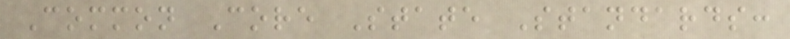Common Core State Standards:
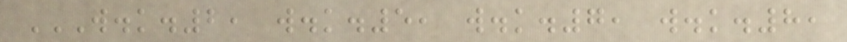W.K.2, W.K.5, W.K.7, W.K.8,
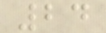24
